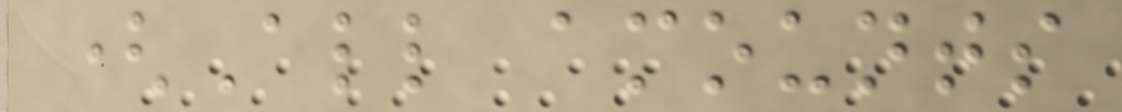(All amounts
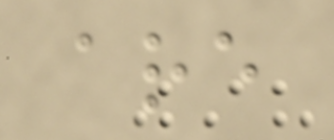are
